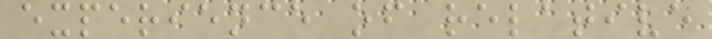experience of relative
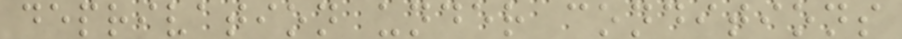deprivation under conditions
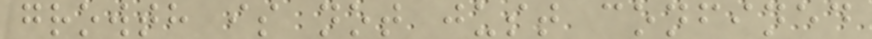growth is not just confined
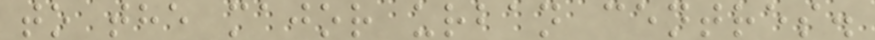to the major urban centres.
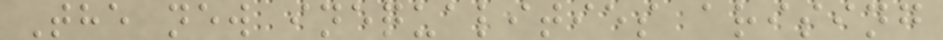The new inequalities arising
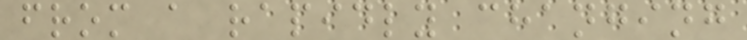from a rapidly changing
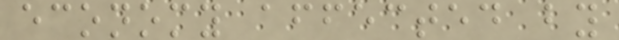economy affected by
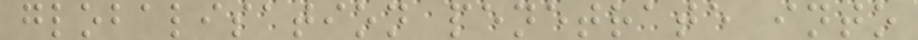globalisation penetrate into
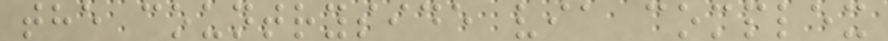the countryside via complex
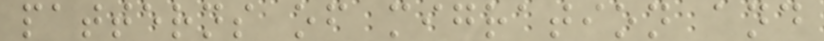patterns of migration and
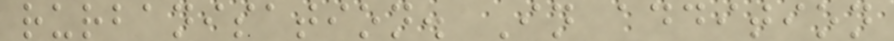rurbanisation. In addition
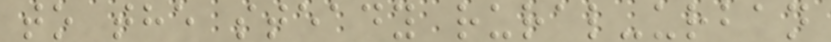to the steady rural-urban
